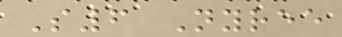S6 Nyree
